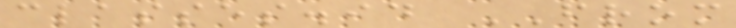classes.id FROM
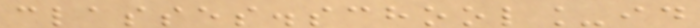classes.school_id
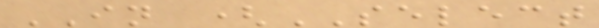IN (SELECT
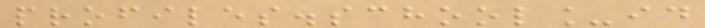profiles.school_id
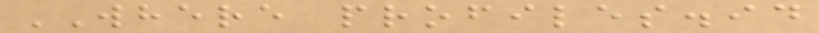WHERE profiles.id
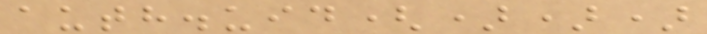auth.uid()))
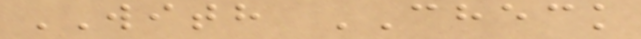WITH CHECK
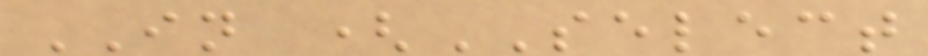IN (SELECT
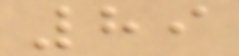89
